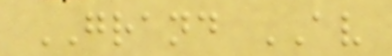GRAND AV
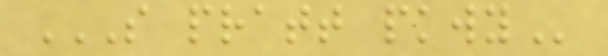S PRATT PKWY
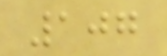107
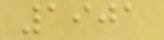1901
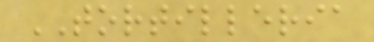TORTILLERIA
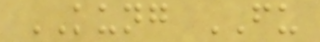KUNG FU
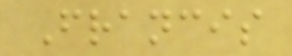Francis
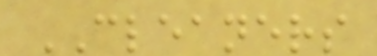CLEANERS
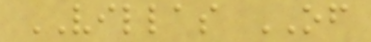VILLAS OF
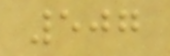507
